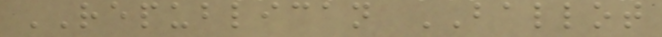REPUBLICAN BALLOT
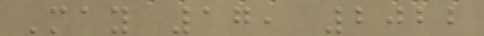May 17, 2022
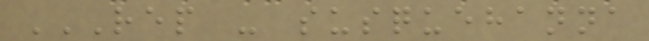REP - SUSQUEHANNA
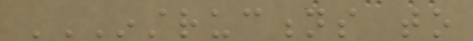INSTRUCTIONS TO
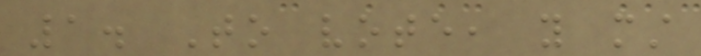1. To vote, you must
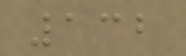132
